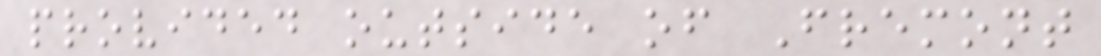provided outside of Fremont
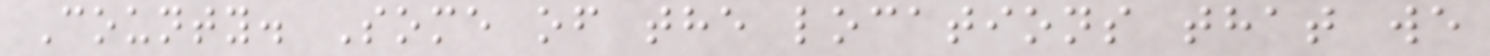County. Some of the locations that we
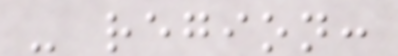- region:
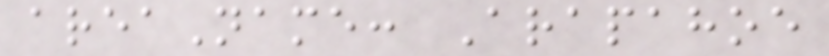areaName: Arapahoe
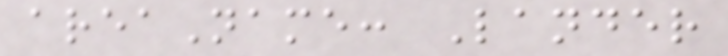areaName: Lander
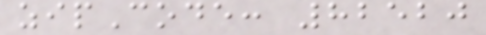zipCode: 82520
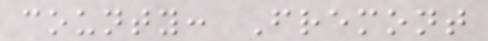county: Fremont
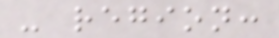- region:
